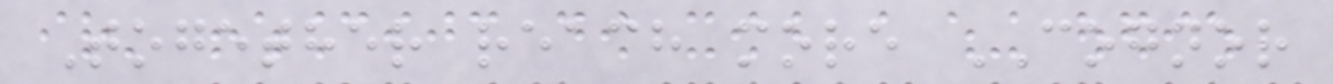Together reach more COGNOR
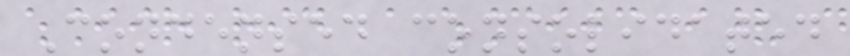Condensed consolidated
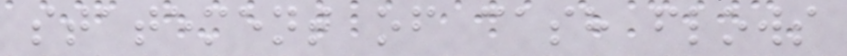statement of cash flows
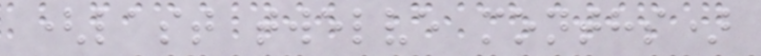(last twelve months)
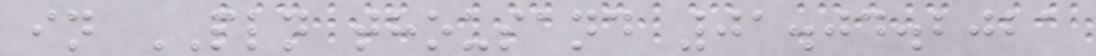in PLN thousand 01.04.2021
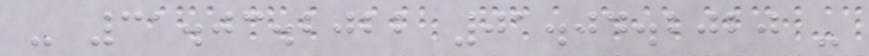- 31.03.2022 01.04.2020 -
